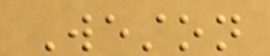Weston
